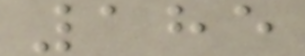185
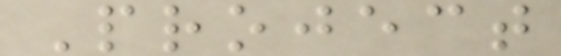Project
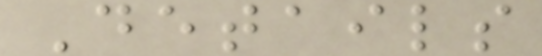Details
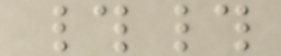##
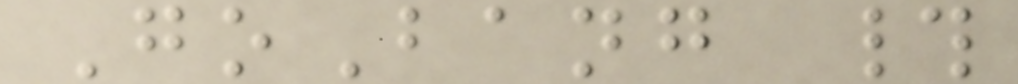GoBang #
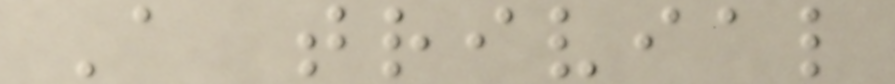A trivial
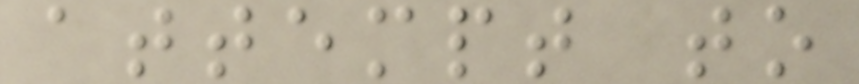attempt to
